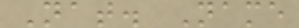Nat. Name
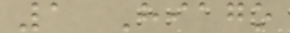1 Hiago
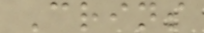Crins
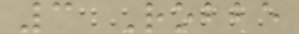3 Robbe
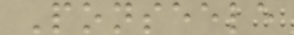Ponseele
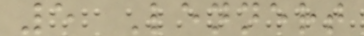5 Lennert
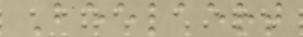Beelaert
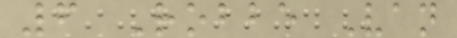6 Robbe Van
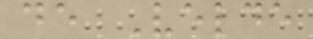de Velde
